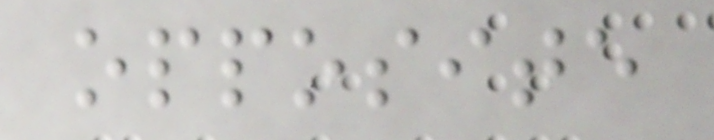opposite
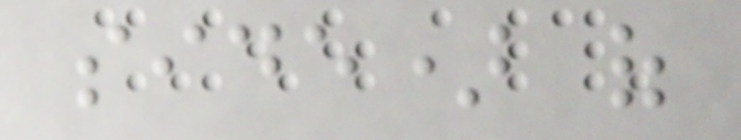side) of
